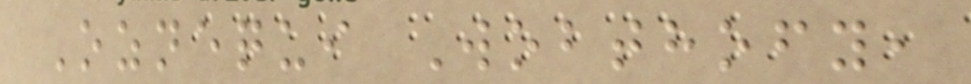Oznequi Wobthofy,
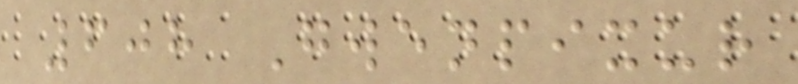608 Gwenpixur
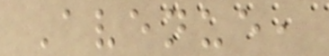Avenue,
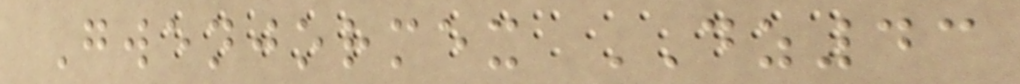Gwenjormex DZ43
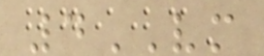4VM
